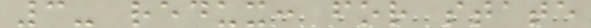3- redux: for state
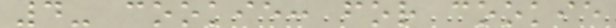4- cookie: for cookie
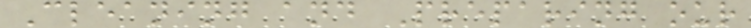Cleaning and Preparing our
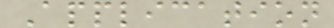Application
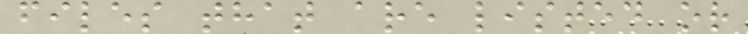files that are listed or
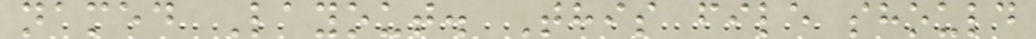named Layout. This file should
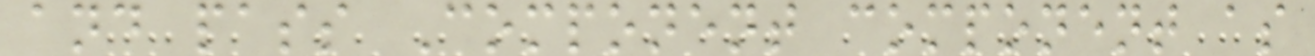and pass Component component as
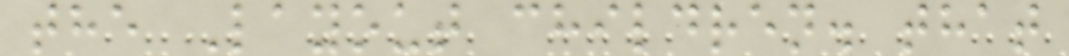the Layout children. that
